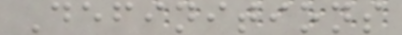Definitions
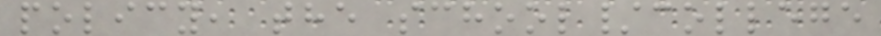policy, the school/college
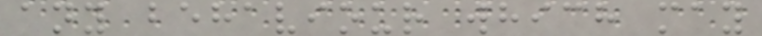any behaviour which may
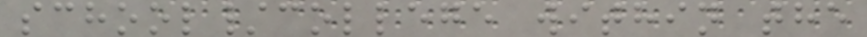school/college within the
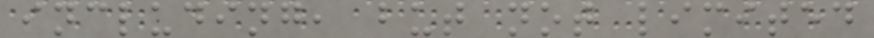including, but not limited
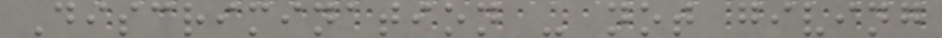Discrimination - not giving
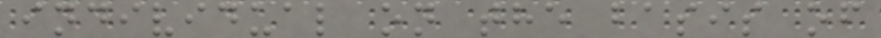individual on the basis of
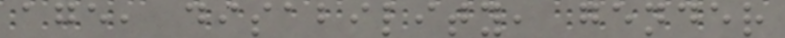age, disability, gender
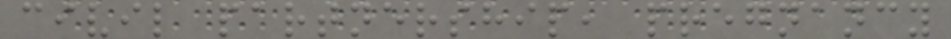civil partnership, pregnancy
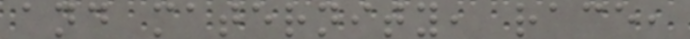and maternity, race,
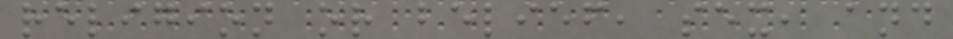religion or belief, sex, and
